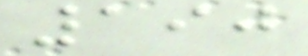190
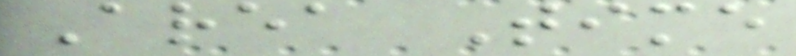Area Time
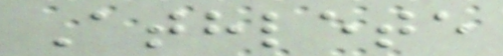Athlete
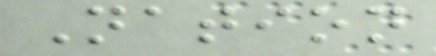Nation
